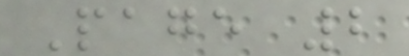Page 2
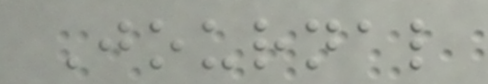Journal
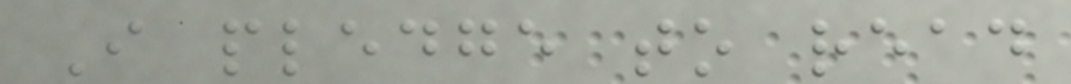I pledge to read
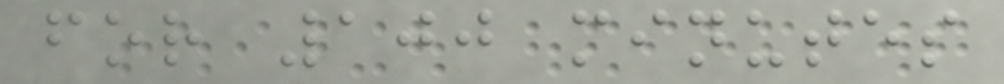for 100 minutes
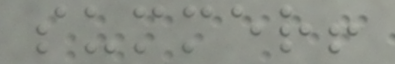summer!
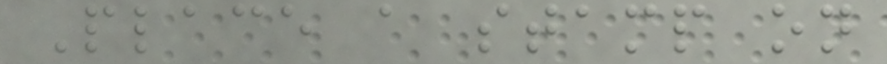Place a stamp on
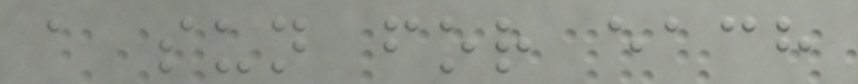a sun for each
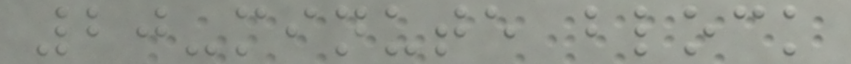20-minute block
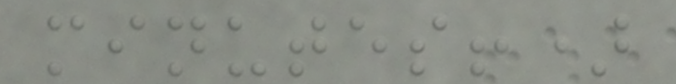minutes!)
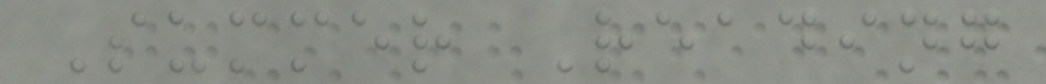Summer Reading
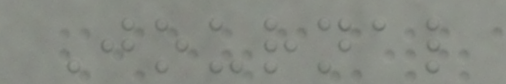Journal
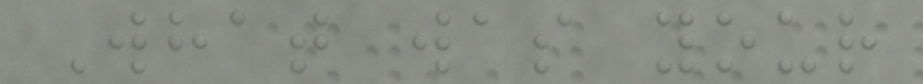What was your
